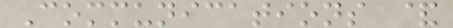Communications &
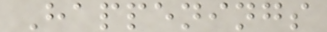Happenings
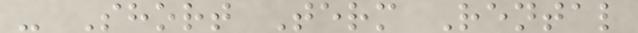- Short Term Rental
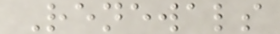Renewals
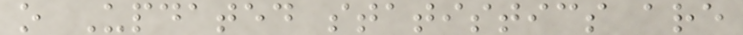o Updated statistics are
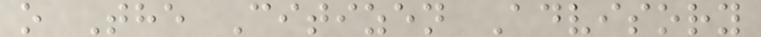o The Citizen Advisory
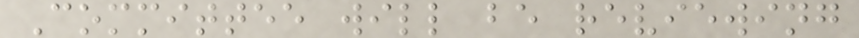Committee will be reviewing
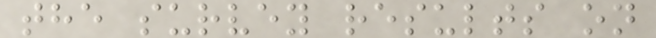the survey results on
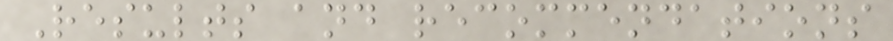Results and recommendations
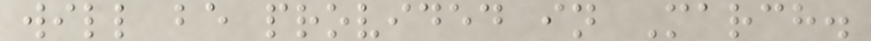will be provided in March.
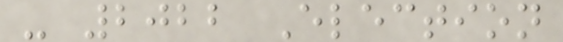- 2022 Election
